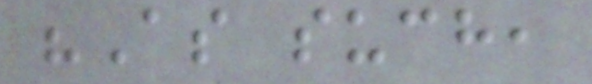"As such,
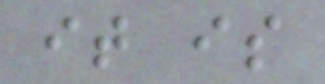it is
